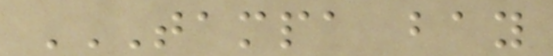TAMPA BAY
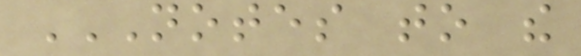NOTES TO THE
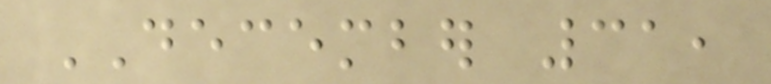DECEMBER 31,
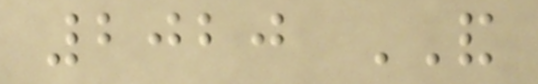2020 AND
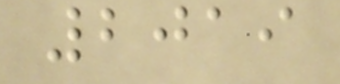2019
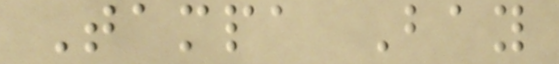Tampa Bay
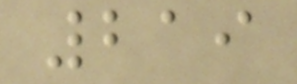219
